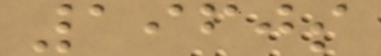1960s
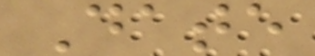Date
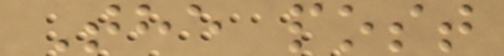The post
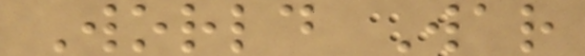World War
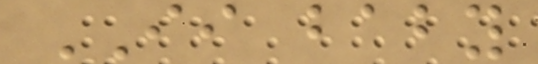II baby
